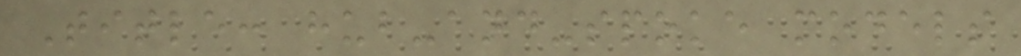Title: hub-and-spoke models
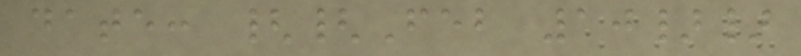date: {{Feb 10}}
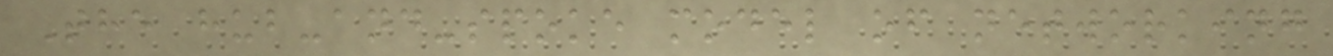The hub-and-spoke model of networking
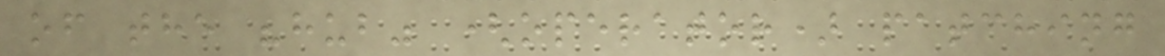of the "hub" (operator) patching
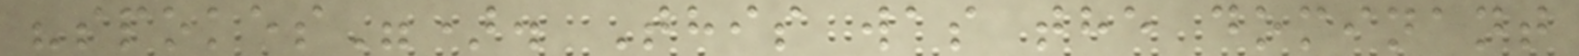"spokes"). This was the dominant
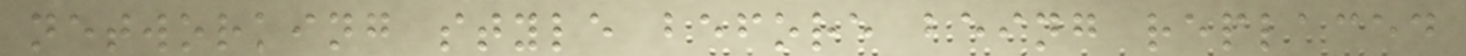networking style before being replaced
